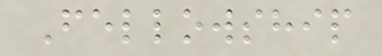Fellowship
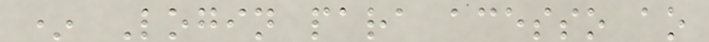* Login para acesso ao
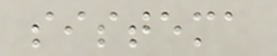sistema
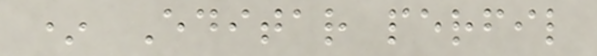* Editar perfil
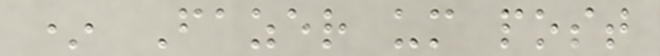* Fazer um post
